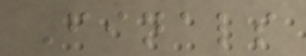Finals
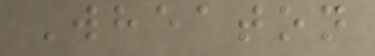Wheaton
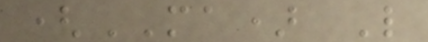(MA) L
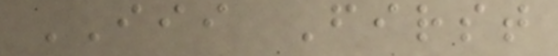III First
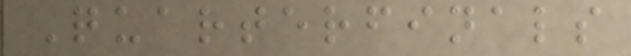Quarterfinals
